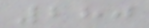280
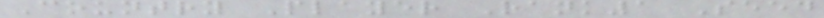Country Player Rank1 Seed
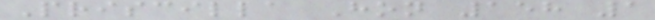Priscilla Hon 158 1
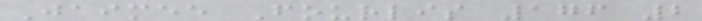Jaimee Fourlis 176 2
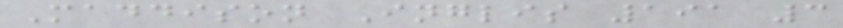Maddison Inglis 191 3
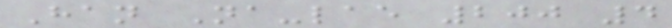Han Na-lae 200 4
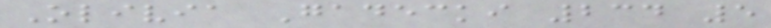Olivia Gadecki 234 5
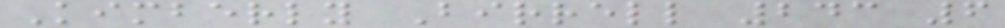Kimberly Birrell 243 6
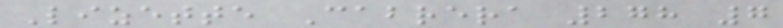Lizette Cabrera 278 7
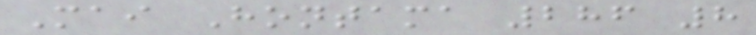Mai Hontama 286 8
